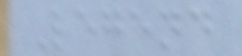Legend
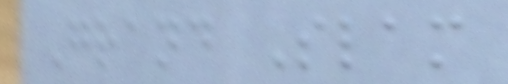Grand Slam
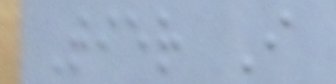Tier I
